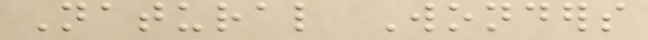Natural Wonders
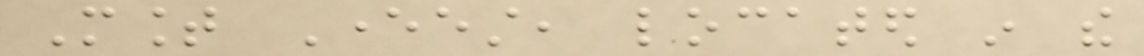Mount Everest, located in the
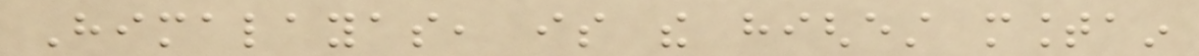Himalayas, is the highest mountain
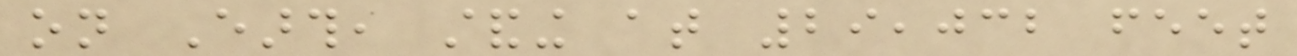on Earth, standing at 29,032 feet
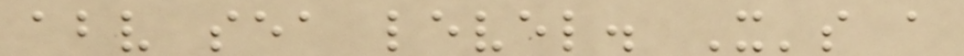above sea level. It's a
